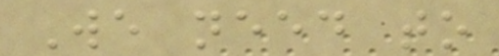We need to
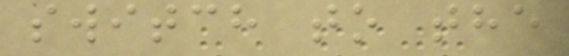switch to the
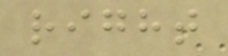right
